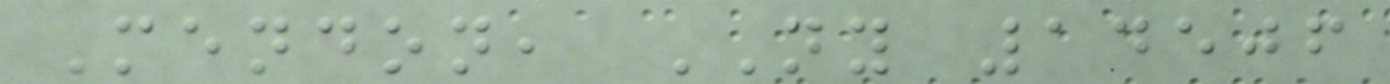Mendon, NY 14506
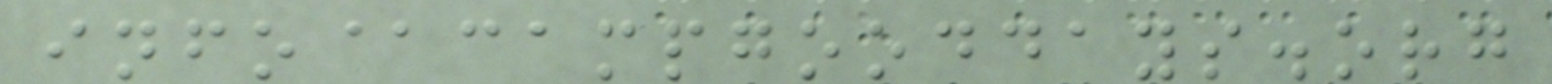info@campgooddays.org
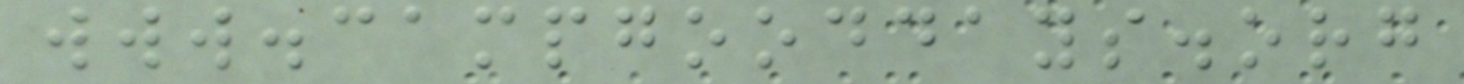www.campgooddays.org
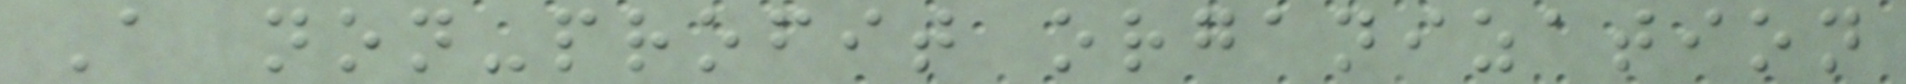A non-profit organization
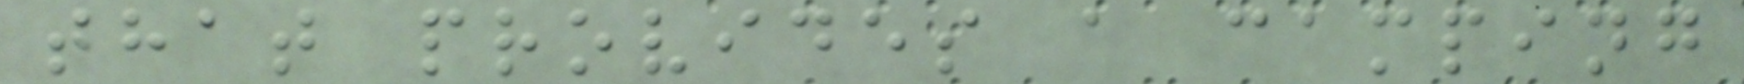that provides a camping
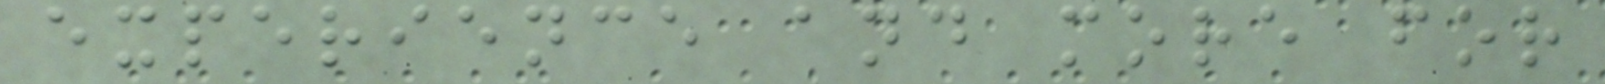experience and more for
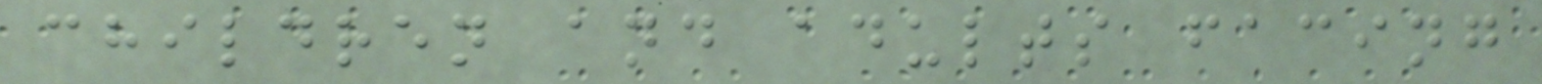children and adults facing
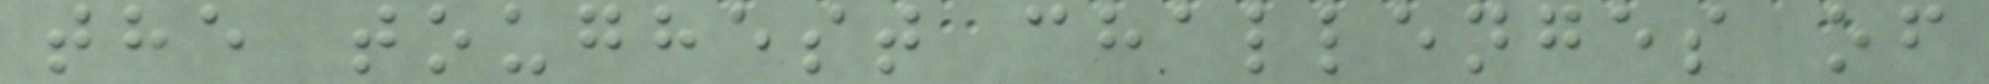the toughest challenges of
